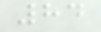84
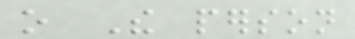o The person
